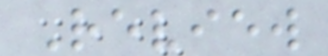Review
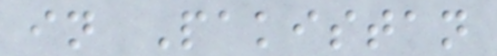in Pakistan
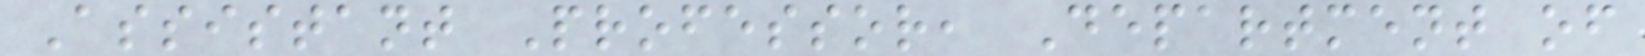Assistant Professor, Department of
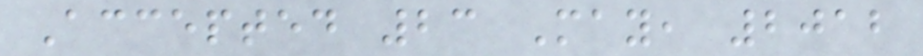Accepted 23 May, 2012
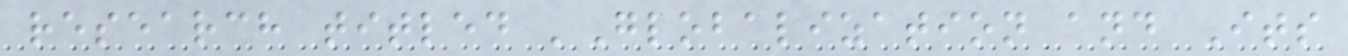research titled 'Globalization and Its
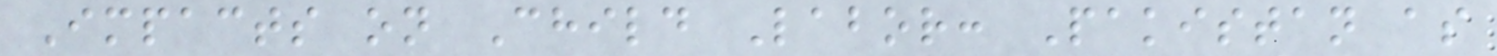Impacts on Child Labor: Pakistan as
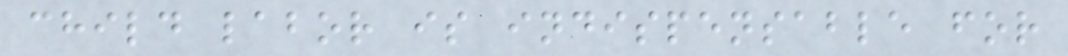child labor is indispensable for
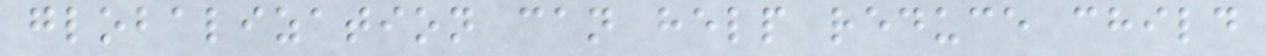globalization can help reduce child
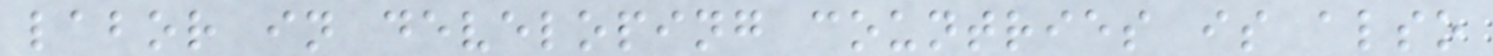labor in developing countries is also
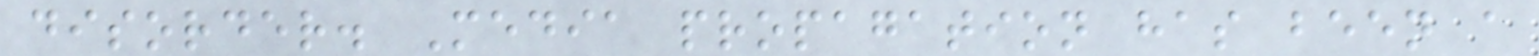disorder. Media propagation has been a
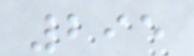295
